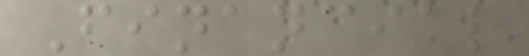Financial
